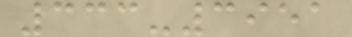333-3951
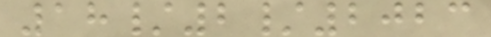18/2/2023
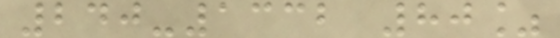240-1332 80%
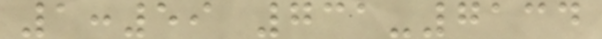1:59 731-7134
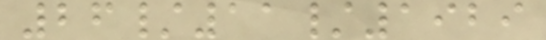26/11/1929
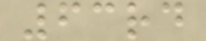63rd
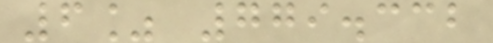6% 779.332
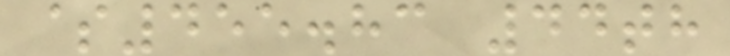$455.83 44th
